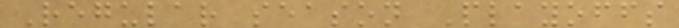Regular season Playoffs
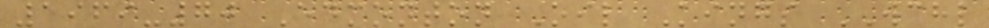1969-70 Edmonton Oil Kings WCHL
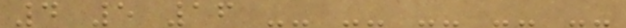4 5 16 -- -- -- -- --
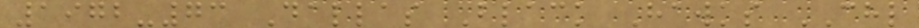1972-73 Dallas Black Hawks CHL
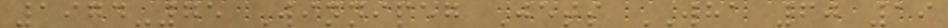1974-75 Winnipeg Jets WHA 60 19
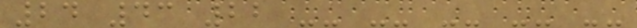24 43 22 -- -- -- -- --
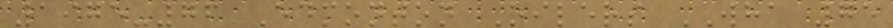1975-76 Edmonton Oilers WHA 75
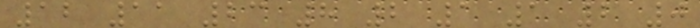12 11 23 8 2 1 1 2 0
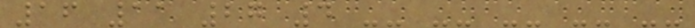16 11 27 4 -- -- -- -- --
